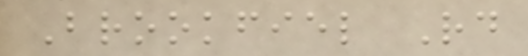Brookfiel Rd
